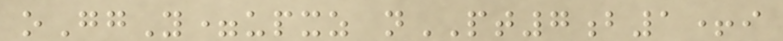oGgY=upxz nPT7b1+i
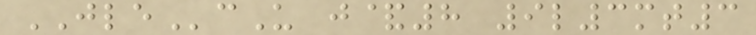JLEcU j&8 9l3mt3
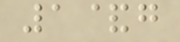1&g
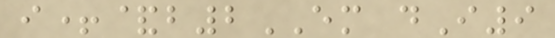i+&b2EM dI9
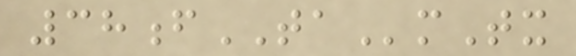38fTAmTx
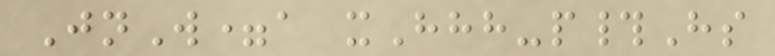JnW=a xHhh-p#Hs
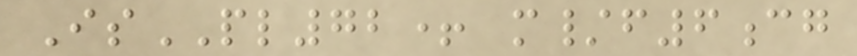IsPL72+ m/f6cg
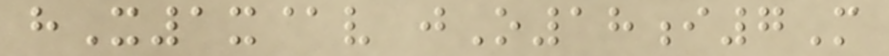hX1x@v jO18i7M
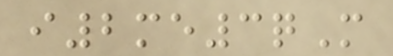i2me3qM
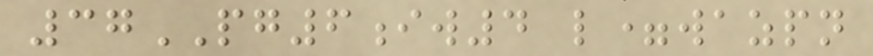37PG6iw4 l=wazpn
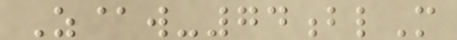Z@w-74blM
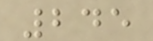245
